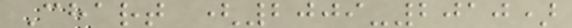Chart (2009-2010)
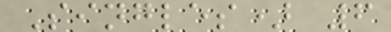Singles) 6
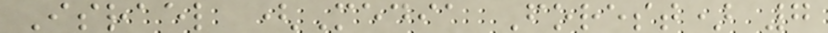Israel (Media Forest) 7
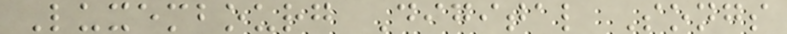Luxembourg Digital Songs
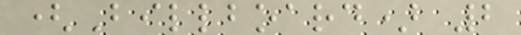(Billboard) 2
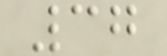37
